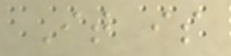It is
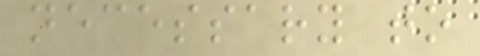necessary to
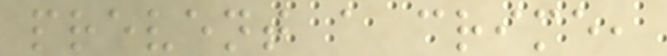prevent a crime,
